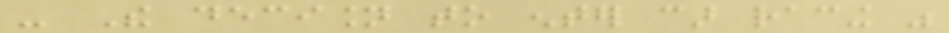- The decision to enter car racing was
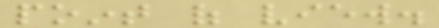point of view.
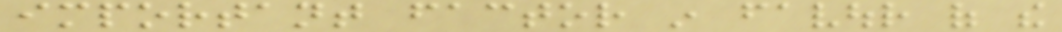important factor in favour of the
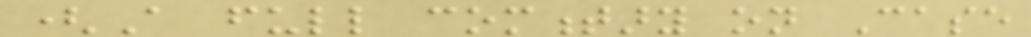(A full commentary on Case
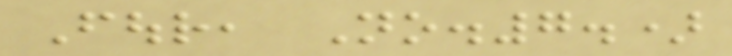Four, No.7.)
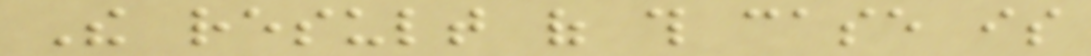The result of this case is
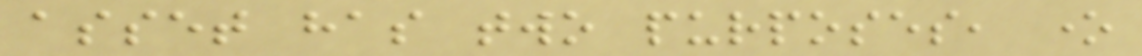asset has two purposes, one
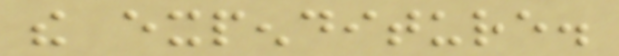the expenditure.
